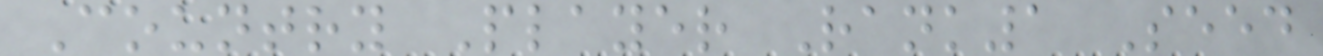Country Player Rank1 Seed
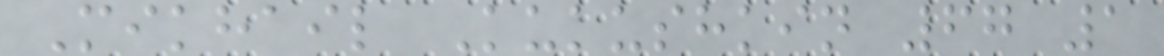Mikhail Kukushkin 67 1
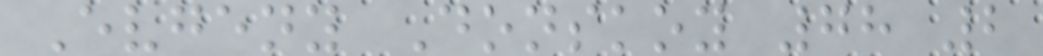Evgeny Donskoy 78 2
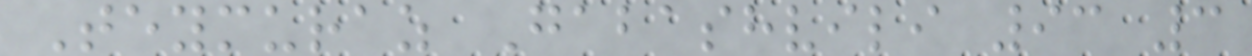Teymuraz Gabashvili 93 3
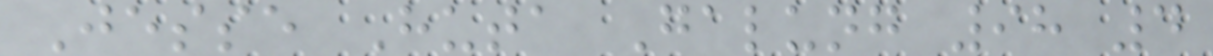Jesse Huta Galung 98 4
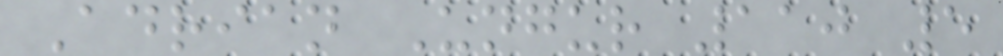Adrian Ungur 110 5
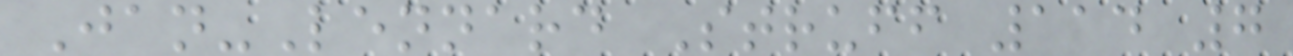Jan-Lennard Struff 114 7
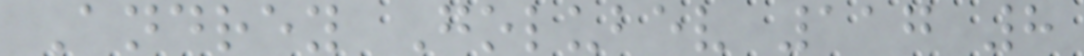Andrey Golubev 117 8
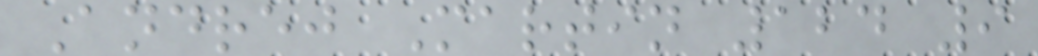Andrej Martin 124 9
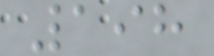198
